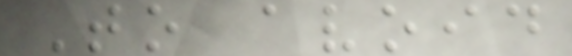To avoid
